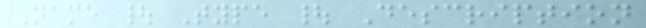Name | Type | Description
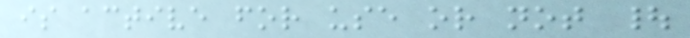is active for use or not |
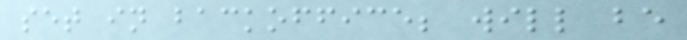set in backoffice; will be
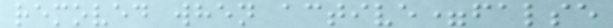removed when active=false
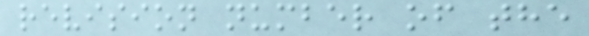revision number of the
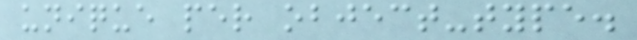unique per object-type.
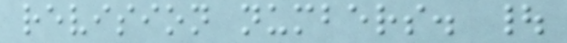revision numbers. |
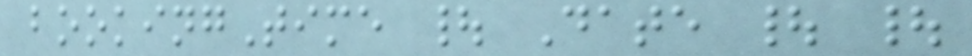bookingTime | Date | |
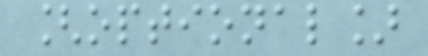[optional]
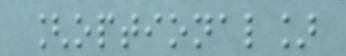[optional]
